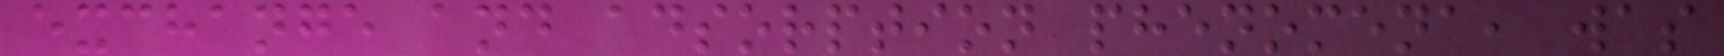exchange and adsorption phenomena, was
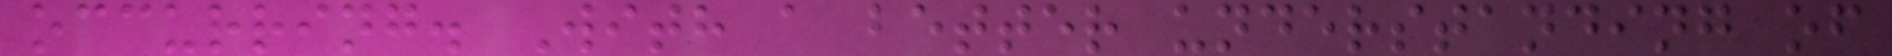occurring. With a better understanding of
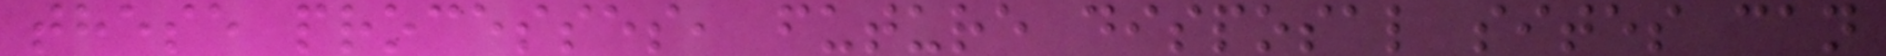these processes, future disposal sites can
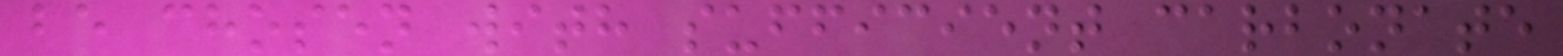be chosen with sufficient carbonate
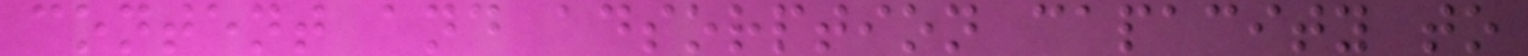content and adsorption capacity to
